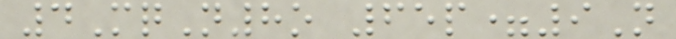4MqN8o 65p=9N
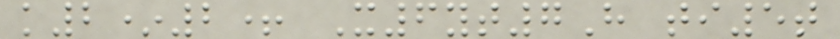k2*2+ X6yt7H ti5t
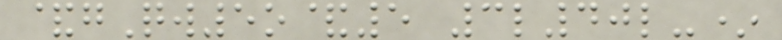&gQw5o&5 3l40l-*
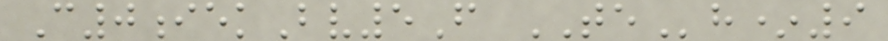C0iekBv5F TEh*9
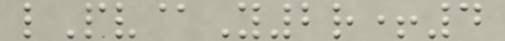lPv@Y2r+4
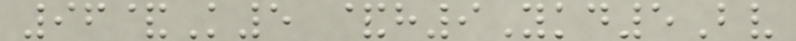96&K5 &h9Ykd5Bv
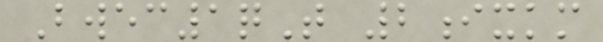Bwec1qT 2ixkm
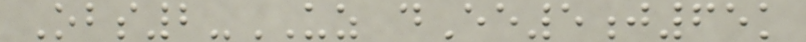Obs2-UZ dEe5j65k
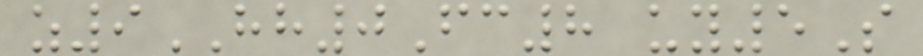z9HH0Fc8 uy5S
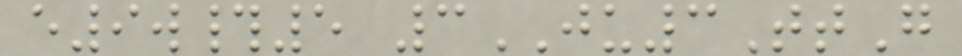e9w#5 3JU3TtG
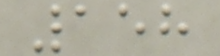158
